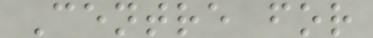Centre for
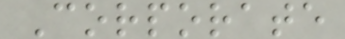Corporate
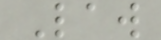Law
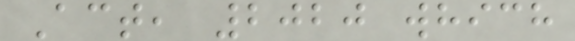Act, 2020 which
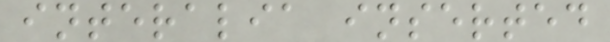interalia inserted
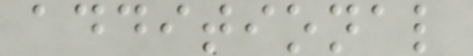additional
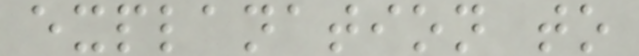explanation to
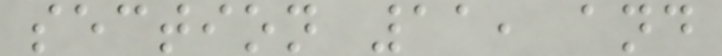section 11, and
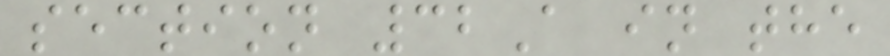section 32A in the
